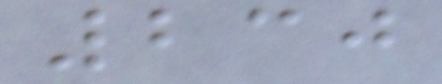230
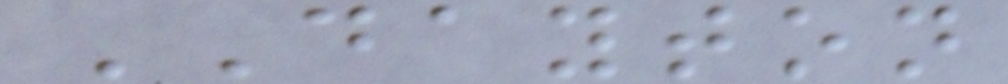DAYTON
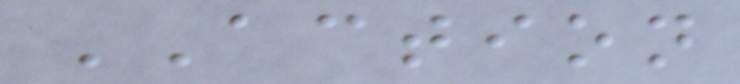ACTION
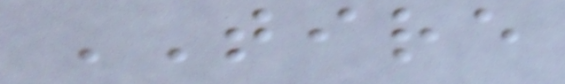TIRE
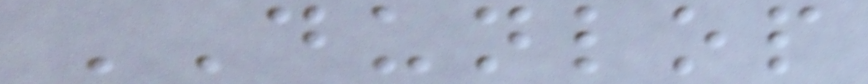DUNLOP
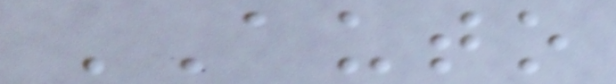AUTO
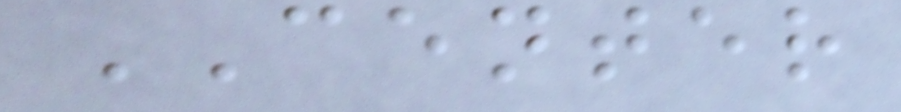CENTER
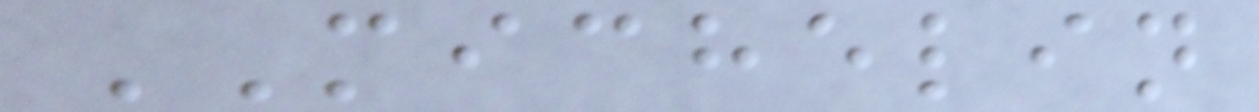MICHELIN
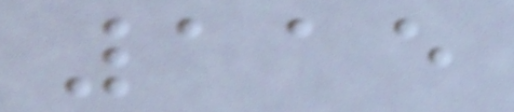115
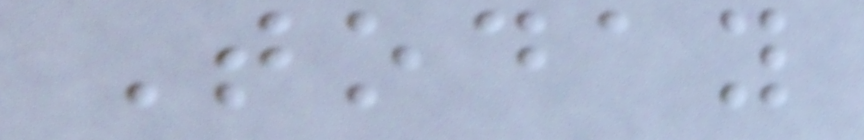Today
